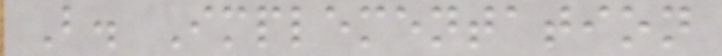B. Implementation
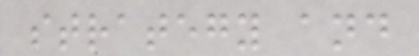strategy and
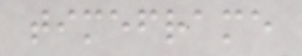timeframe
